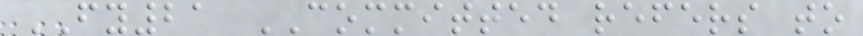FY21 COMMITTED refers to
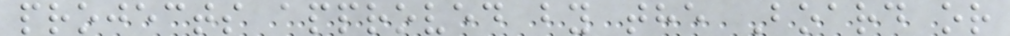projects approved by the Board or
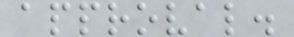approval.
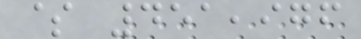$ 451,976
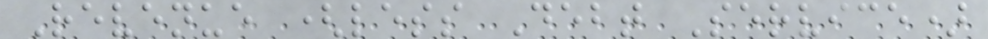Revenue (less Debt Service)
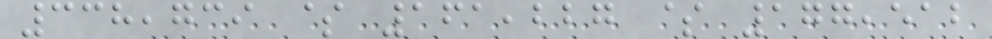338,739 $ 161,227 $ 177,512
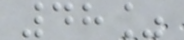48%
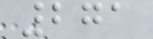271
